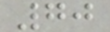70
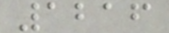1216
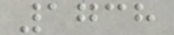1738
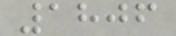1806
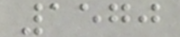1570
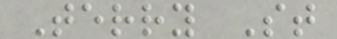Terry St
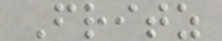Fritz
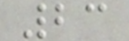23
